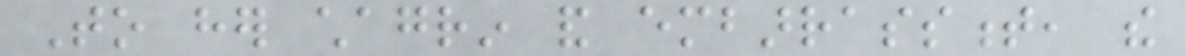To her chagrin and embarrassment, the
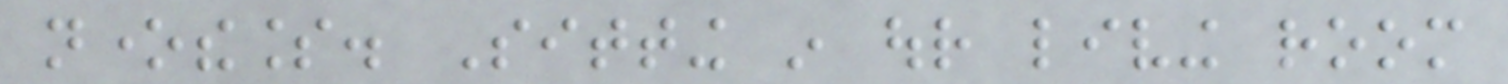nonetheless. Sitting in our living room
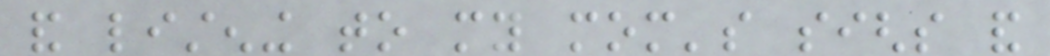and listening to my mom's sighs and
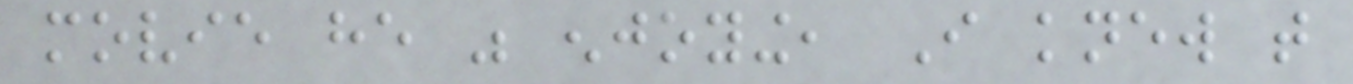movie he was enjoying, I knew that
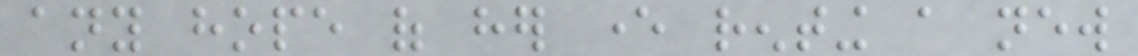any hope of her ever renting a new
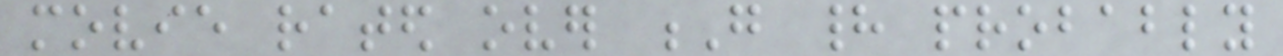movie rated over G had probably
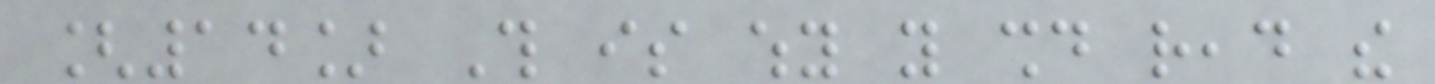[14] This is why you should read the
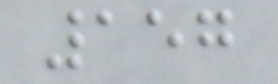157
